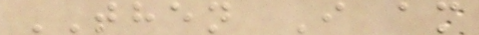THEN I am
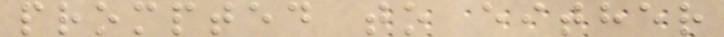prompted to either
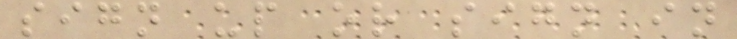sign up or sign in
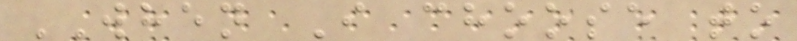WHEN I choose to
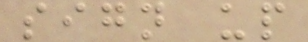sign up
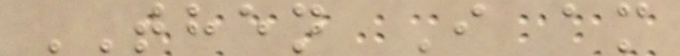THEN I am
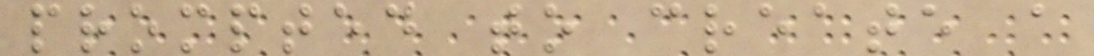prompted to create a
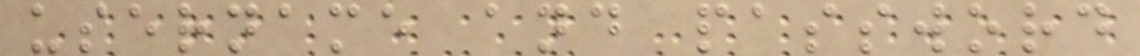username and password
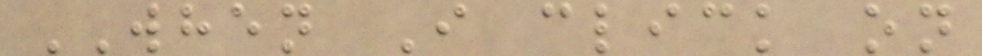WHEN I click on
